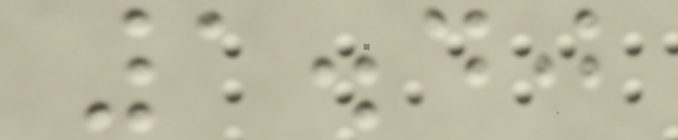1.40
